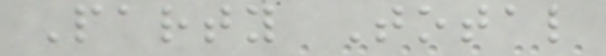Party Total
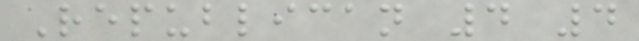Republican 4 4
